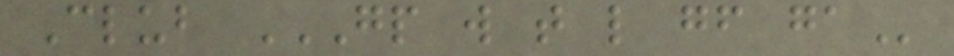Club GP W T L GF GA
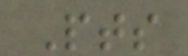Pts
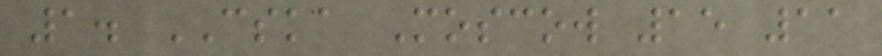1. CSKA Moscow 15 11
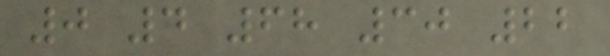0 4 68 30 22
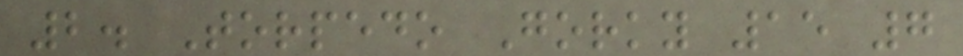2. Torpedo Gorky 15 7
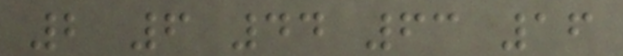2 6 44 63 16
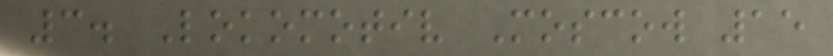3. Lokomotiv Moscow 15
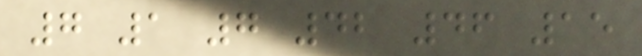7 1 7 42 46 15
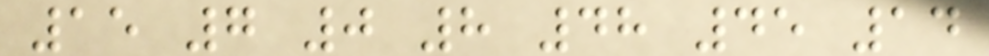15 7 0 8 48 45 14
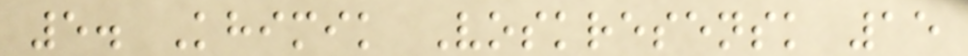5. Khimik Voskresensk 15
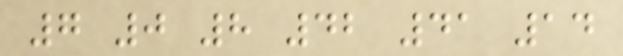7 0 8 42 41 14
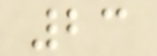23
